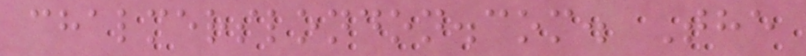chalmerslondon.com. The
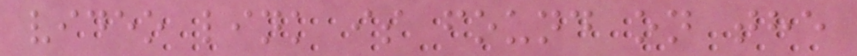video link is found on the
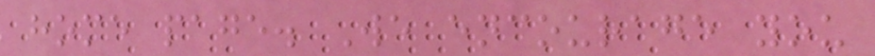home page. We encourage you
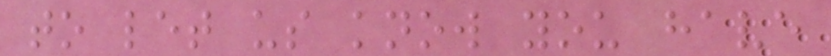to let us know you have
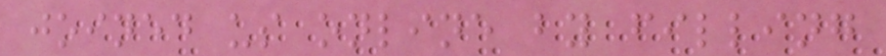joined us online by filling
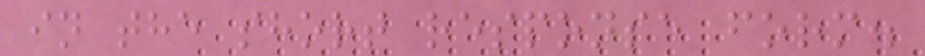in the short response form.
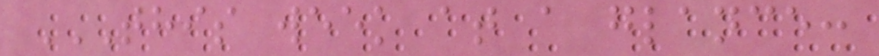THIS WEEK AT A GLANCE:
